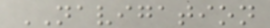NAVIGATION
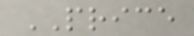PRICE
